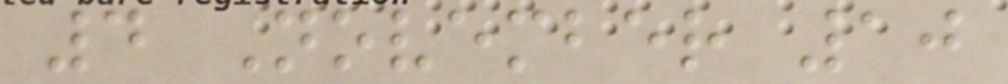4 November 10
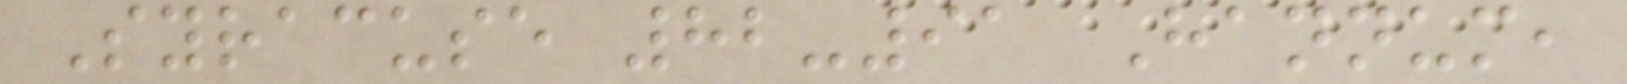Syracuse 82-91 Hannum,
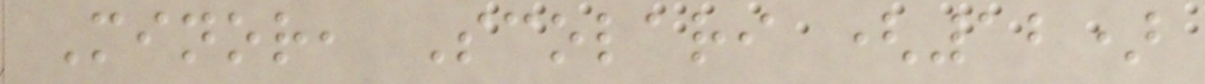Minor, Scolari (12)
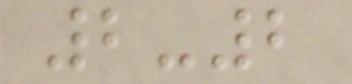2-2
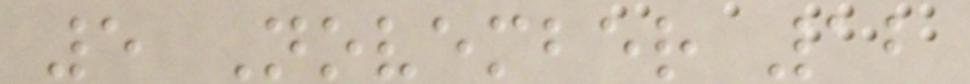5 November 12
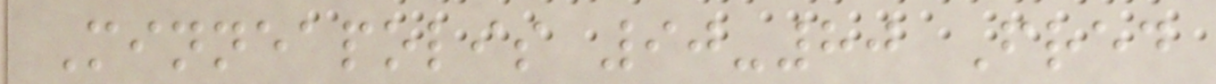Minneapolis 90-80 Fred
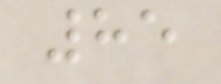85
